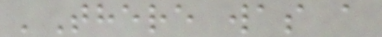'There was a
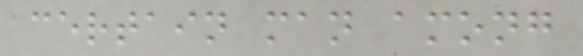certain man among
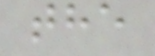the
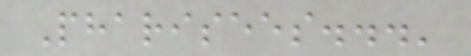Pharisees...'
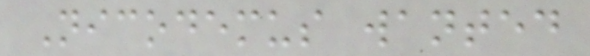Nicodemus wanted
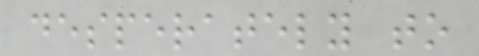desperately to
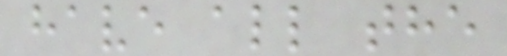have all the
